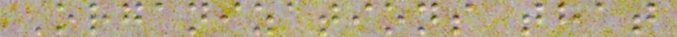Organizations that
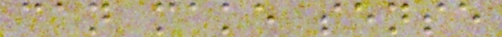can make sense
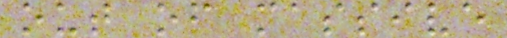out of massive
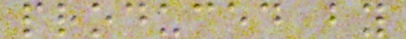produced by
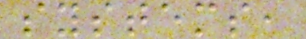systems,
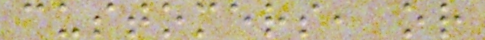customers, or
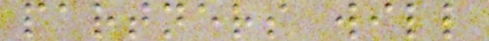partners will
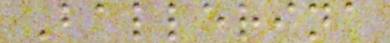Ballerina
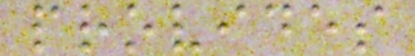provides
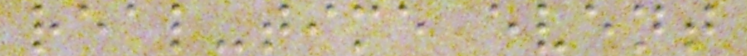real-time event
